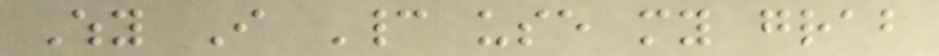Why I Cannot use my grab
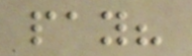pay?
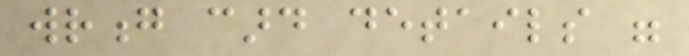wrong card details were
